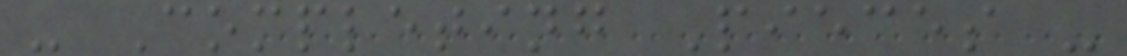- Completing Pieces -
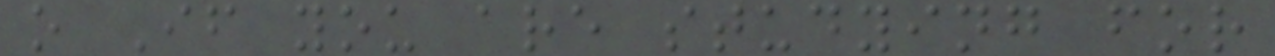o If you are studying for
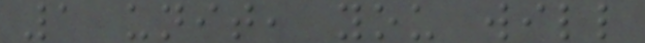1 unit, you will
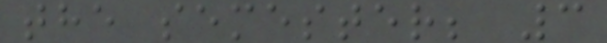the semester; 3
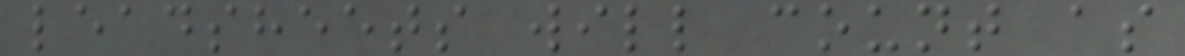leadsheets will count as
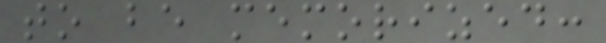to be memorized:
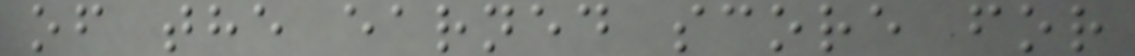of the earned score for
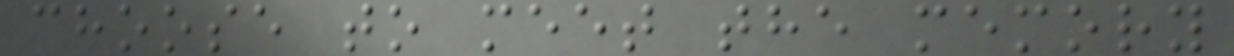choose to meet the memory
